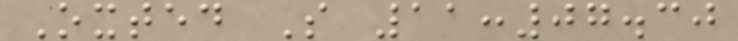Oxted S 11:07.30
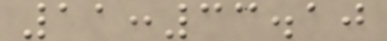11:33.10
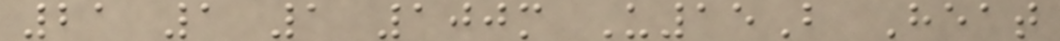21 1 1 100m U15B Heat
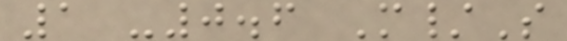1 -0.6 M/S
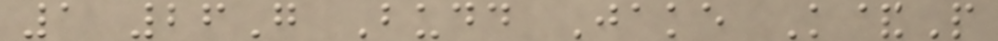1 26G Budd Jake K&P
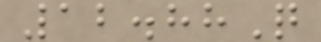12.88Q
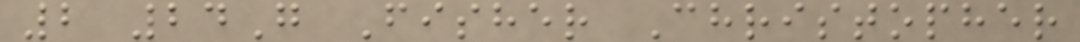2 24G Fisher Christopher
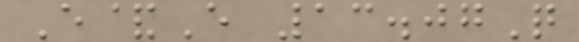E&E 13.07Q
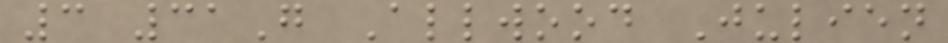3 31G Allwood Julien
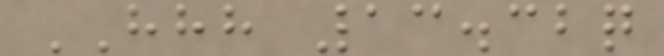HHH 13.32q
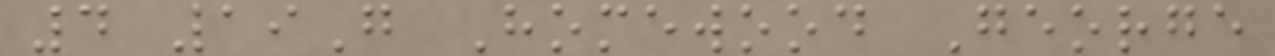4 19G Homewood George
